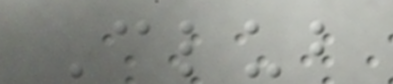Club
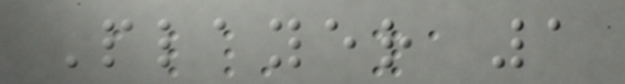Player 1
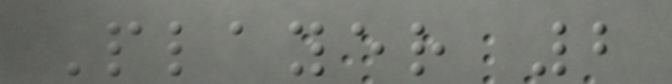Player 2
